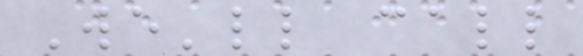We'll call
